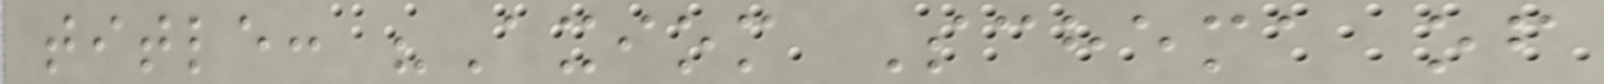title: "Axiom Schema of
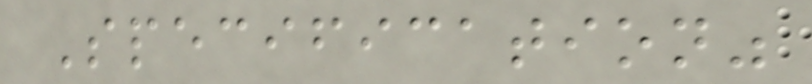Specification"
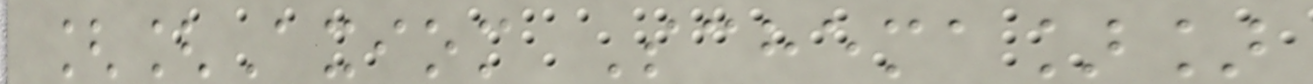[[Axiom Schema]]
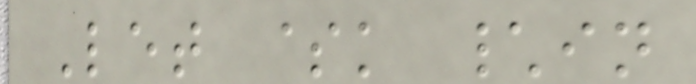Let $k \in
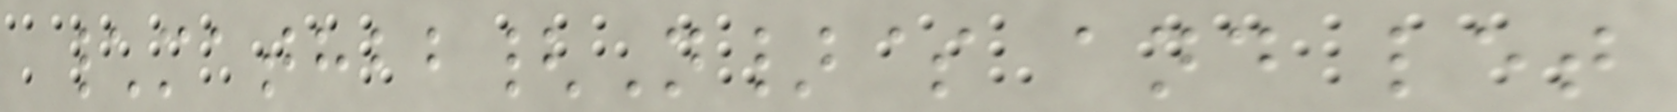\mathbb{N}$ and let
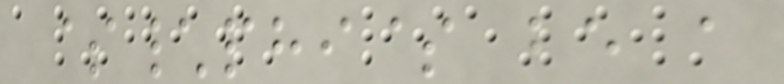$\phi$ be a
